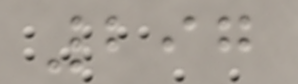297
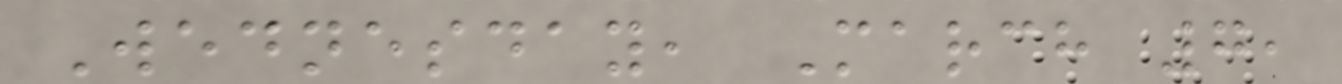Wednesday, March 7,
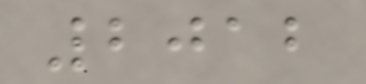2012
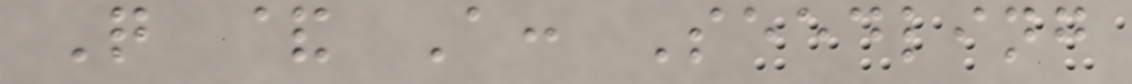Q & A: Seedling
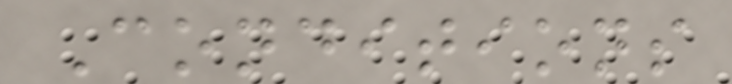Conditions
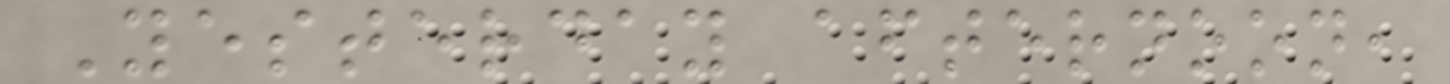Yesterday afternoon,
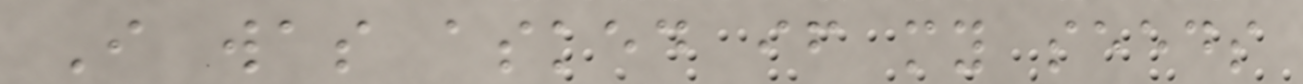I was asked if my seeds
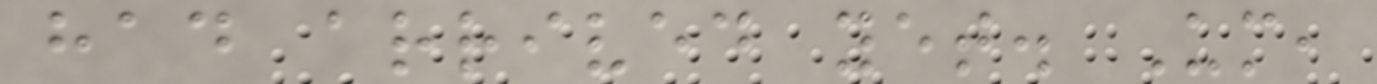had arrived yet. Um,
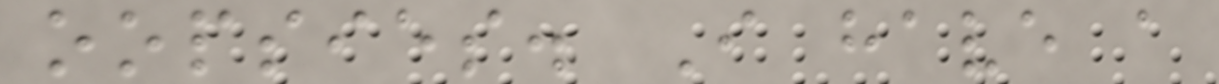oopsies. I have a
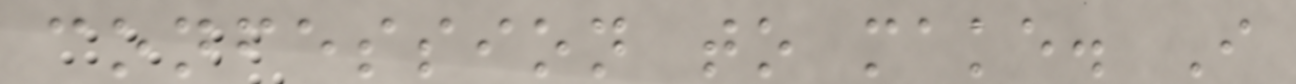confession to make. I
